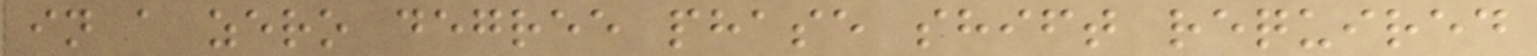in a zero degree phase shift required
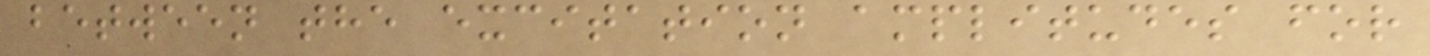between the excitation amplitudes for
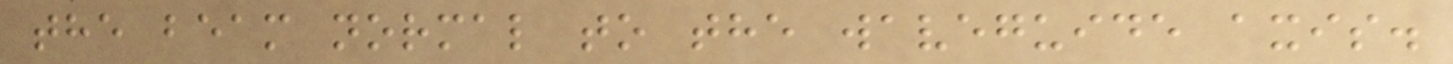the beam normal to the waveguide axis.
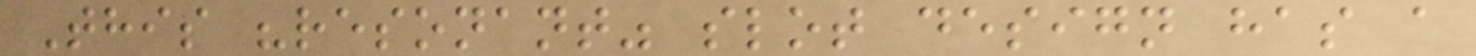This "resonant" slot design has a
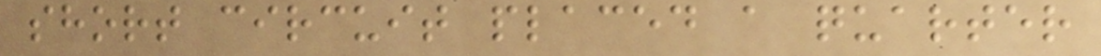short circuit placed a quarter
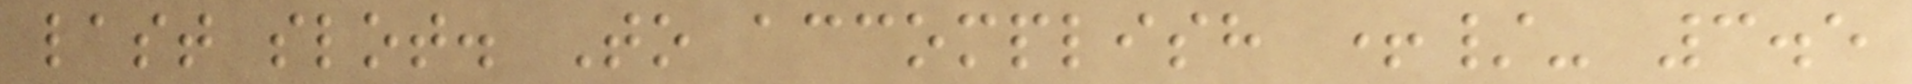last slot. To accomplish +/- 3.5
